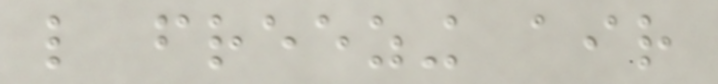like freezing air
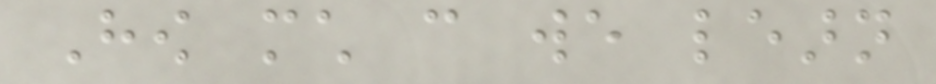How much can we learn
